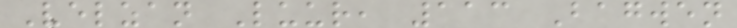Velzan Luur, 113 Bagwen
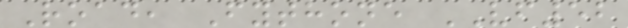Road, Fythone VF52
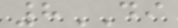8DI
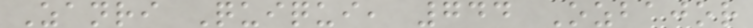Zanri Quiqui, 744 Ozbajor
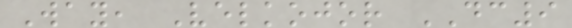Way, Velkojor DC9
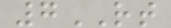7RT
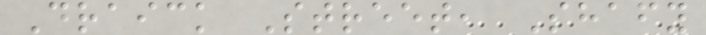Draick Street, Shafy
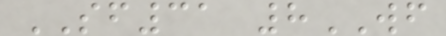SF31 8WF
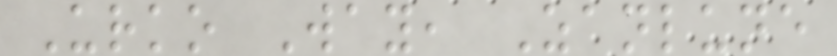Urko Way, Zanlune
